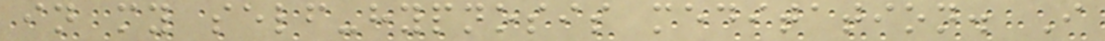in my self-hypnosis meditation. I
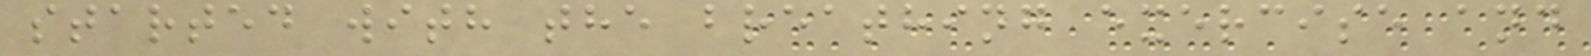started with the breathing exercise and
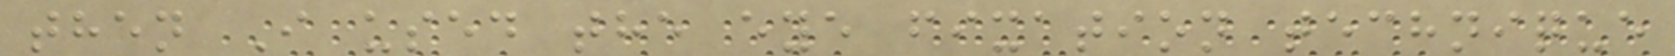then I used the eye fixation technique
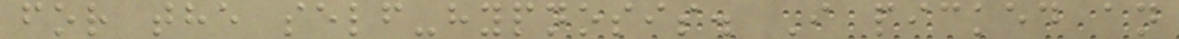for the self-hypnosis. I picked an
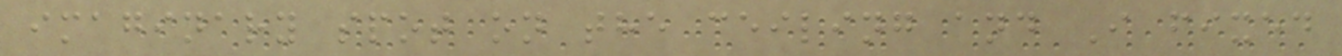imaginary spot on the ceiling and I fixed
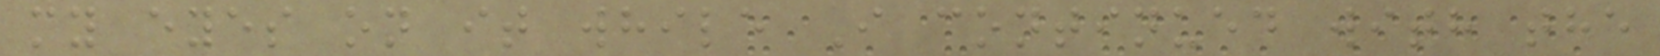my eyes on it while I continued with the
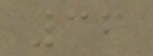36
